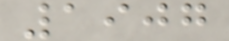1907
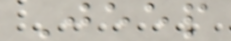Jeep
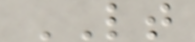LT
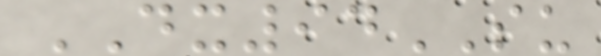DX94SU
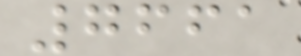7661
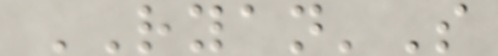RYAN'S
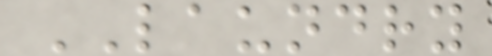LAUNDRY
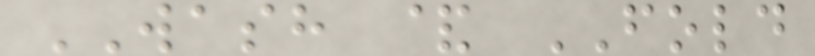WASH & FOLD
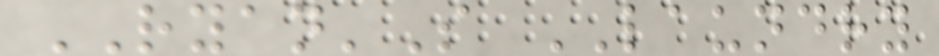RYAN'S LAUNDRY
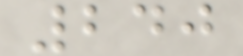240
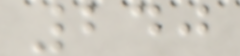240
